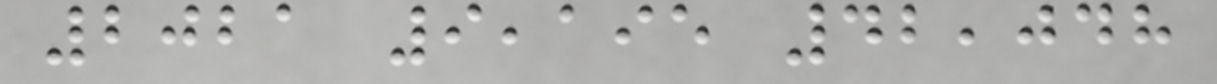2021 9,195 42,048
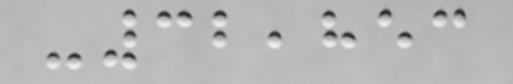-32,853
